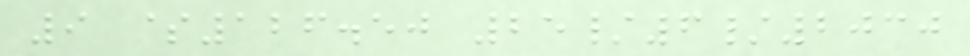9 $126.50 25/6/2030
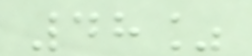48%
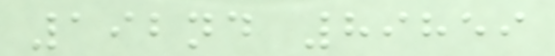192nd 89859
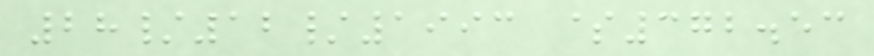28/12/1993 $372.53
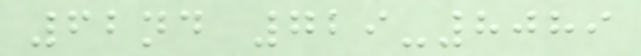62nd 729-8089
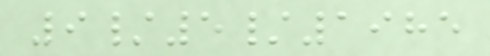9/5/1985
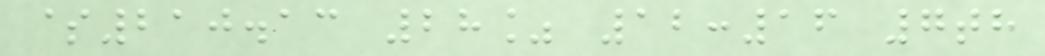$210.13 28% 12:16 7th
